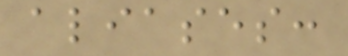aliases:
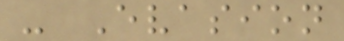- Evasion
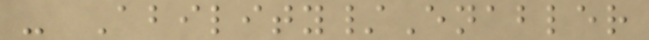- Ability/Enabler
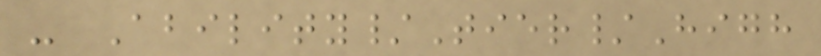- Ability/Tier/High
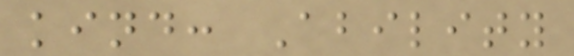kind: Ability
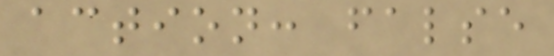action: false
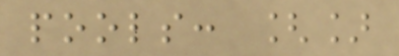pools: []
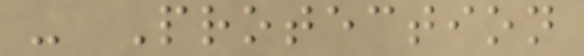- Protection
